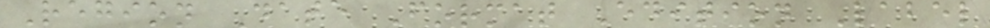Region Date Format Edition Label
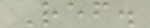Ref.
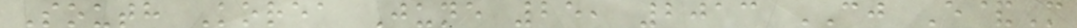South Korea June 25, 2013 CJ E&M
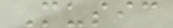Music
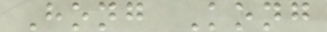Hong Kong
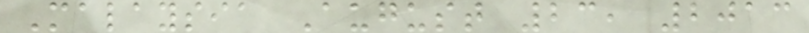Malaysia August 23, 2013
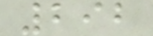292
